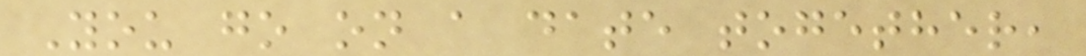You go on a date together,
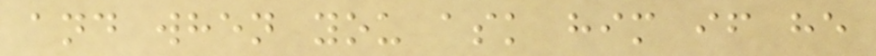and when you ask him if he
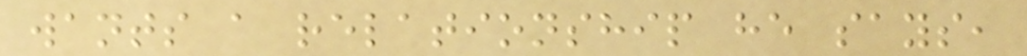wants a relationship he says,
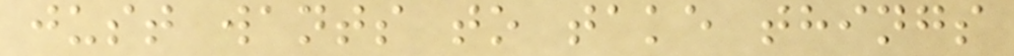just wants to take things
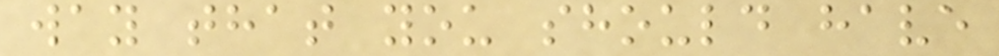way that you should have
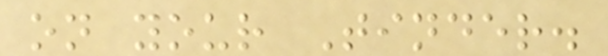on your Tinder.
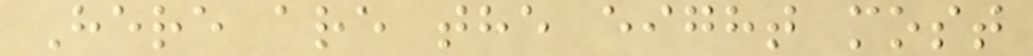Here are the eight most
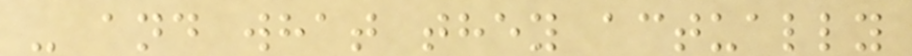- and what they actually
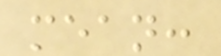mean:
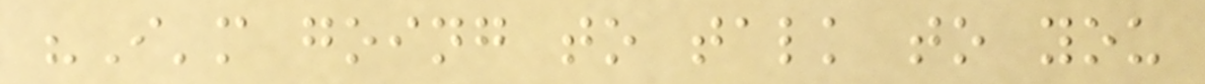"I'm going to talk to you
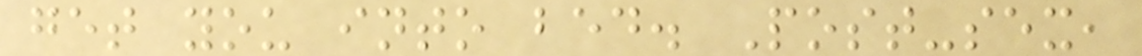get you into bed. Post-sex,
